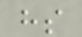hs
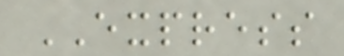EXPRESS
